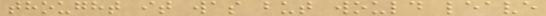thought it was but would leave
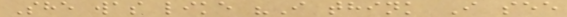She was like "I think I see
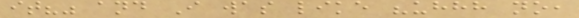it?" and I was like "uhhh no,
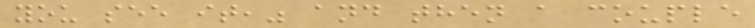you see it," and then a couple
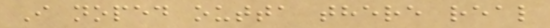I noped outta there real
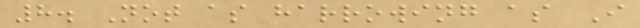8. Not as harrowing as I
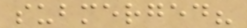submerged?
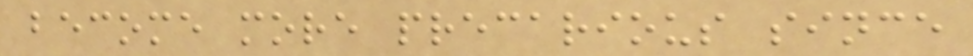become more precarious since
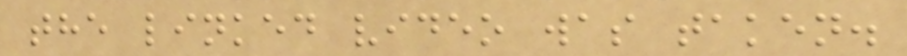the linked video was taken.
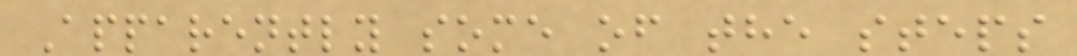Apparently some of the steps
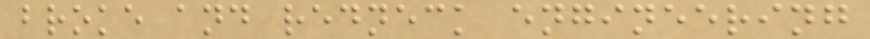broke and redneck engineering
